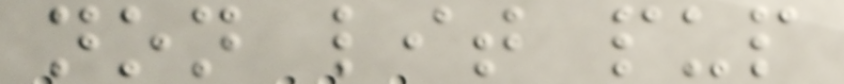non lit pup
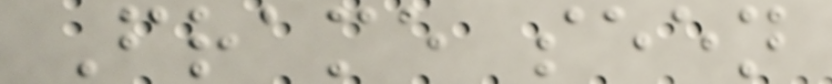Frame seen
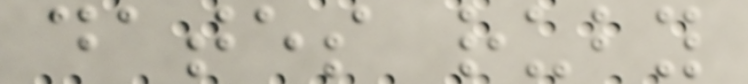dates ruby
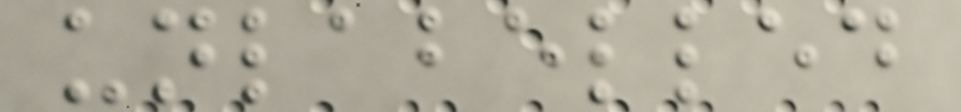unlabelled
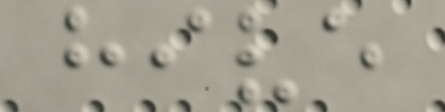hive
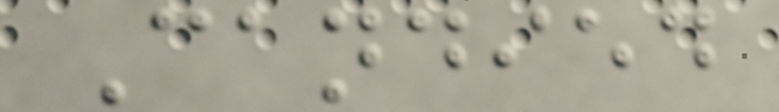Candied
